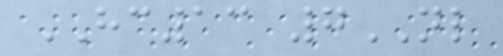HC13 7NL
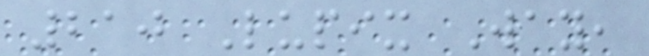210 Lupix Way,
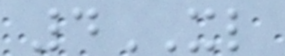4XL
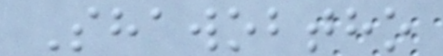Shawobtho
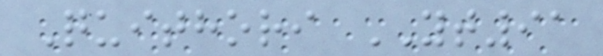Quithori YT91
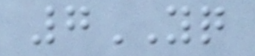7YQ
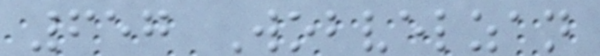657 Wobvelzan
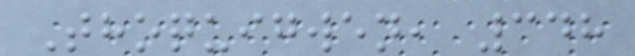Thoquigwen, 348
